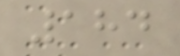184
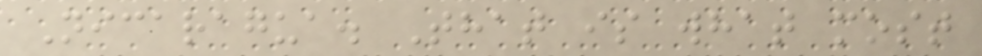Nicaragua. That is what most
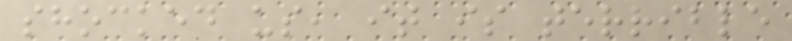shocked us, it is terrible
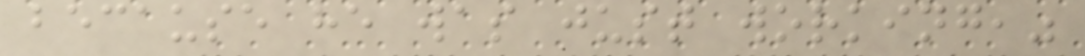because he was just working,"
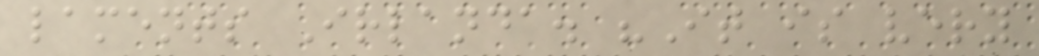laments Irlanda. "It is very
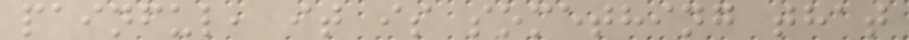painful, it is something that
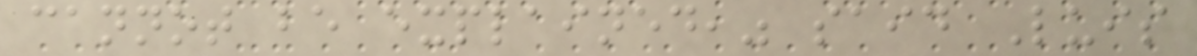cannot be explained," said Luis
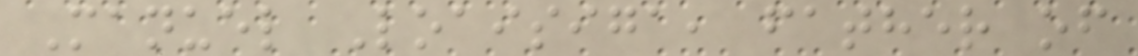Manuel Loaisiga, father of
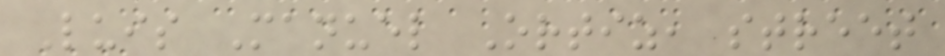Luis Manuel Ortiz, street
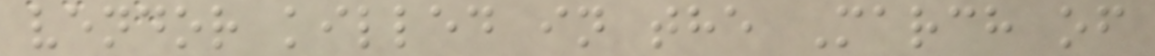vendor killed in the March of
